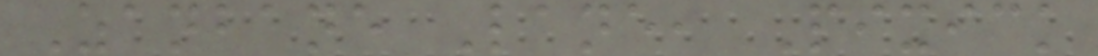Zanbane Lane, Pixick
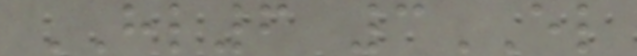HL6 3EL
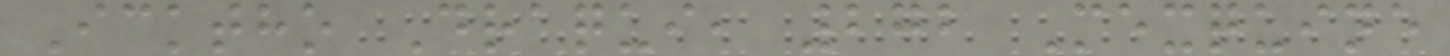Icktho Draqui, 272 Mexquine
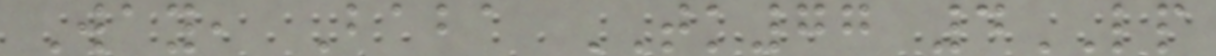Way, Baba TK77 4LP
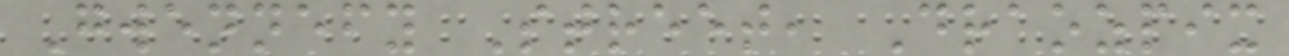Gwennefy Street, Draozpix
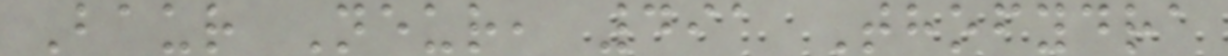Baur Neur, 491 Thofydra
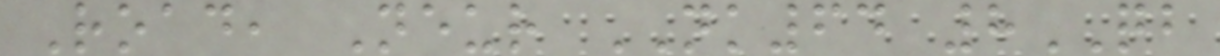Road, Neur NK64 8QB
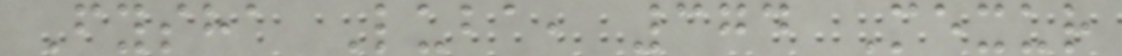Fysha Luba, 374 Mexur
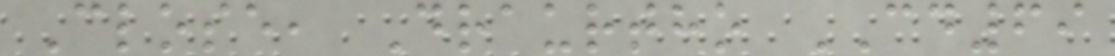Close, Draurtho CD69
